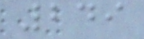249
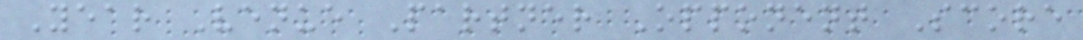Year Venue Partner Opponent Score
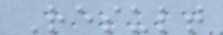Result
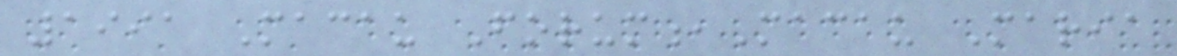1991 Macau Forum,Macau Maria
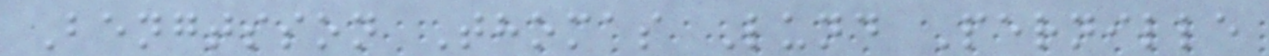Bengtsson Thomas Lund Pernille
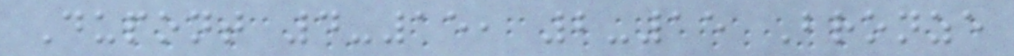Dupont 4-15, 2-15 Bronze
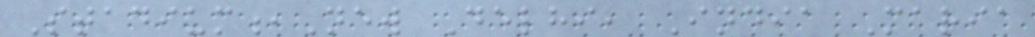Stadium,New Delhi, India Maria
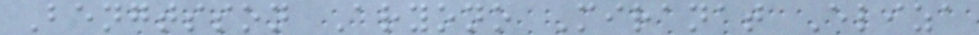Bengtsson Aryono Miranat Eliza
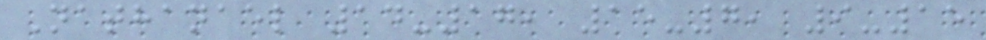Nathanael 14-17, 15-7, 9-15
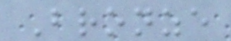Bronze
